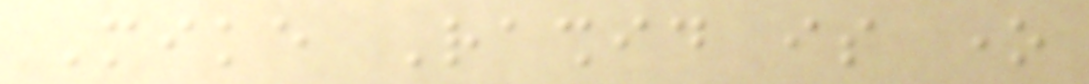Mike Rashid is one
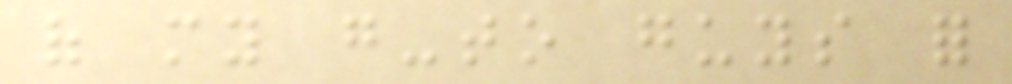of my go-to guys for
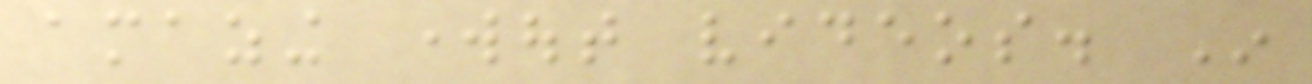amazing workout videos. In
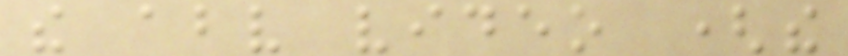the above video (the
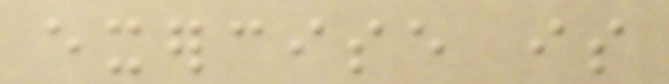exercise is
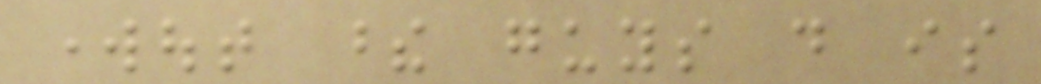workout these guys do is
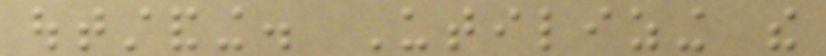outstanding. Utilizing the
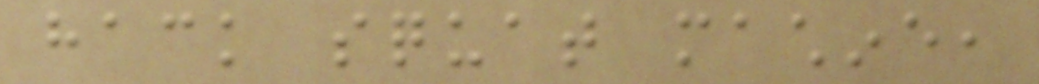hack squat machine,
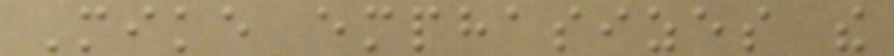Mike emphasizes the
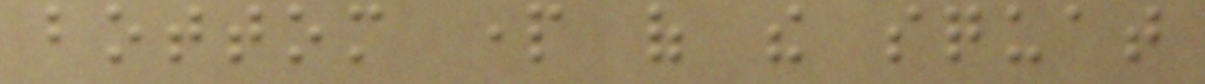bottom part of the squat
